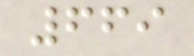669
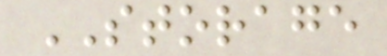STORAGE
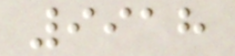9918
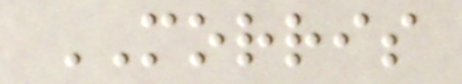MORRIS
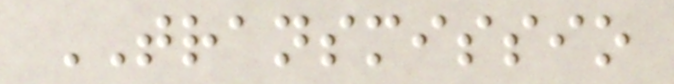TRANSMISSIO
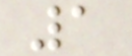1
